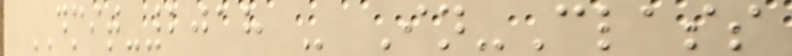DMIT-2018 - In-Class
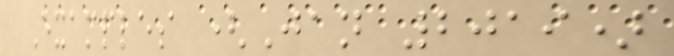Examples (Jan 2019)
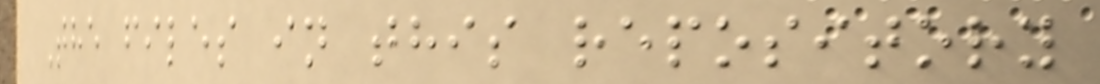The files in this repository
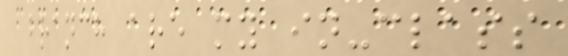branch are my in-class
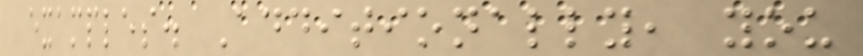examples. Additionally, you
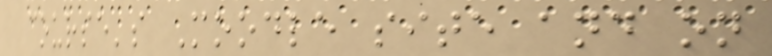course's Moodle site and on
